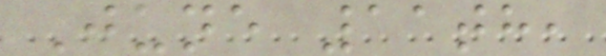June 11th,
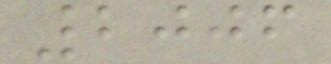2006
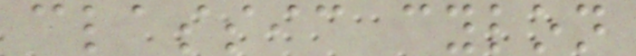classic cylon
